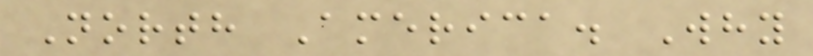North America. Why
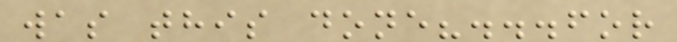was this done?...for
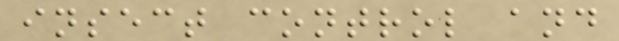insect control and
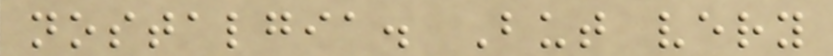nostalgia. But very
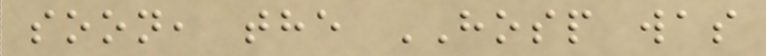soon, the HOSP was
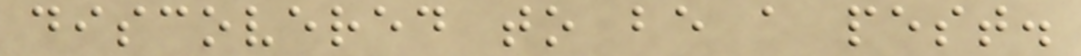discovered to be a pest.
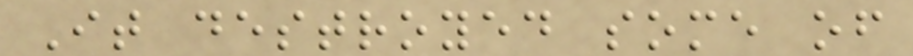It destroyed some of
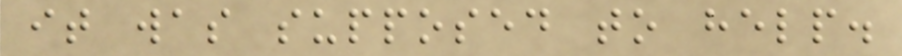it was supposed to help.
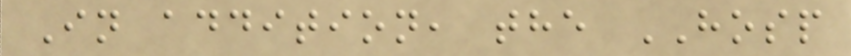In addition, the HOSP
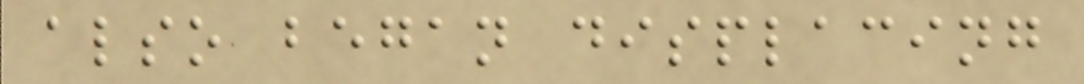also began displacing
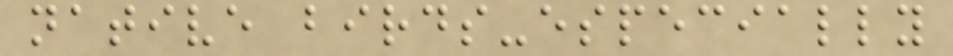native birds-especially
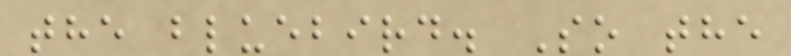the bluebird. So the
